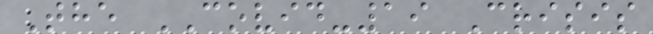The COVID-19 Crisis
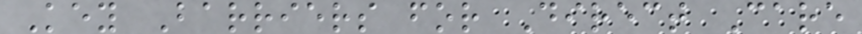Key Barriers for Direct Care
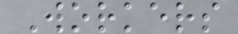Workers
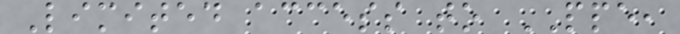Limited access to PPE,
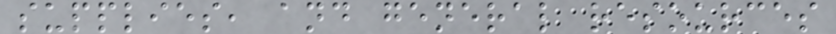supplies, and general resources
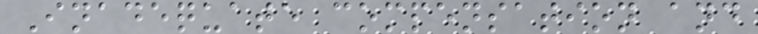Inadequate compensation and
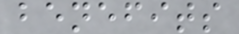benefits
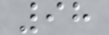98
